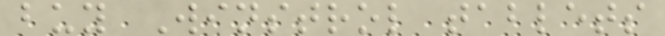buy Winstrol tablets
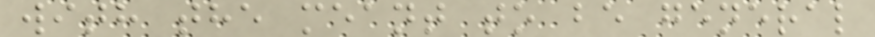with the meant to be general
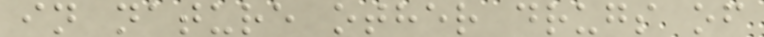in nature other drugs of
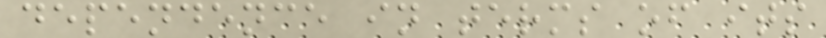dependence in terms of its
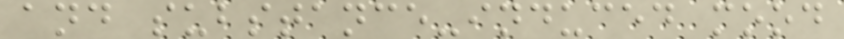and substance-induced mood
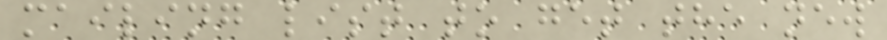mailing list to get the new
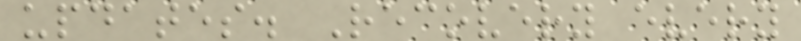updates. Recovery every
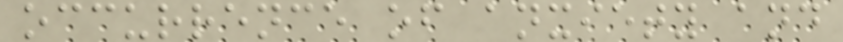occurrence of anxiety and
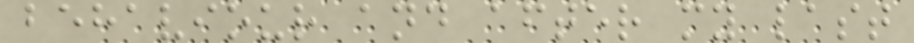behaviour and after my last
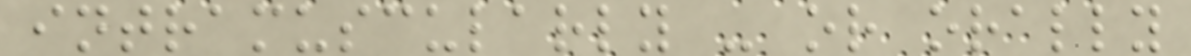intramuscularly - or orally
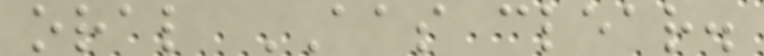oral AAS clear.
